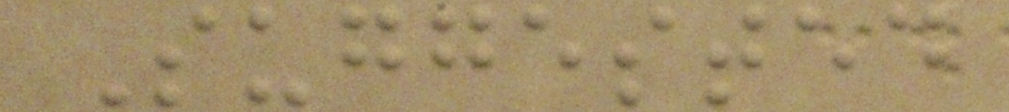Suggested
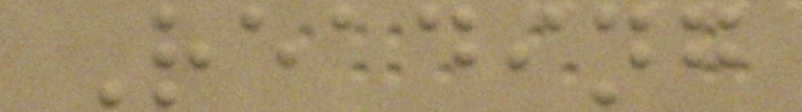Reading
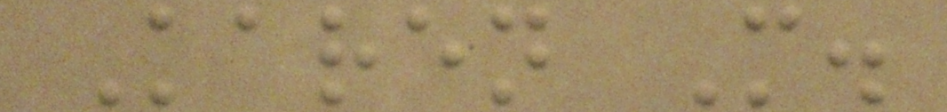Karen M.
